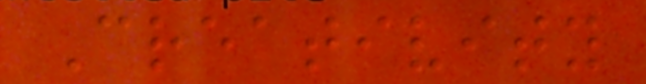Creativity
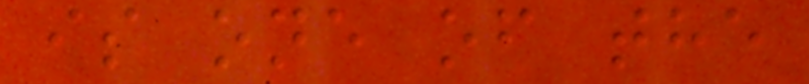is one of the
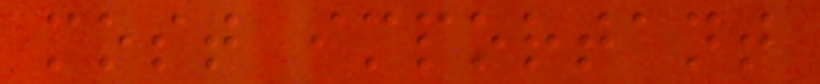most important
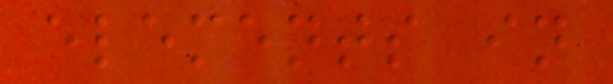elements in
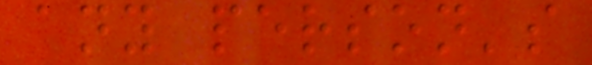any person's
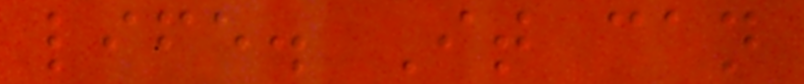life. It can
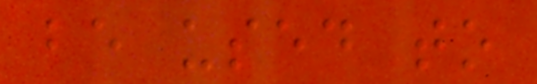be used to
